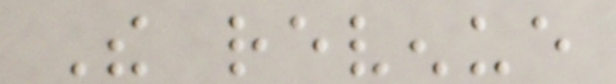The revenue
